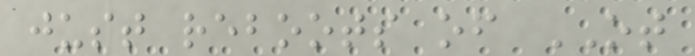just reboots of OT
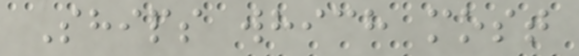Ships which most
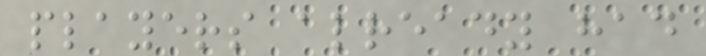players already had
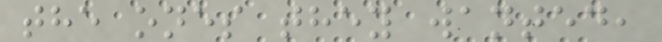the ones they wanted,
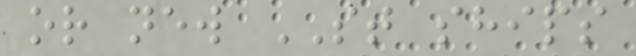or new ST ships
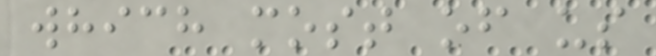which most of us
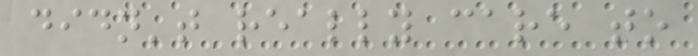didn't really care to
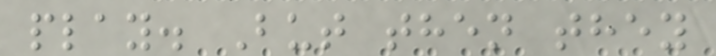play. But then they
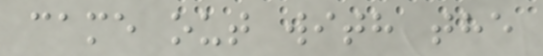came out with the
